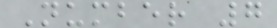Number 7
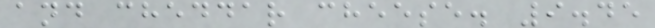and cheddar cheese. 9.45
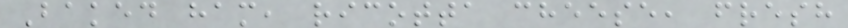Baked ham, ricotta cheese, fresh
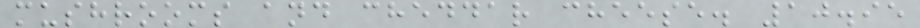mushrooms and cheddar cheese. 10.95
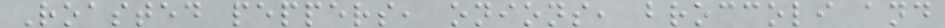Roasted peppers, onions, broccoli and
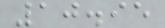10.95
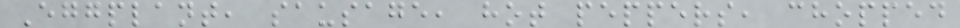Eggplant, sausage, hot peppers, chopped
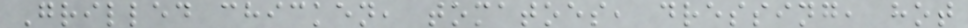Grilled chicken, tomatoes, dressing, hot
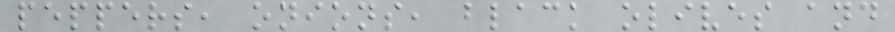peppers, onions, black olives and
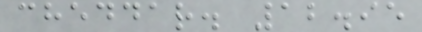cheddar. 12.95
